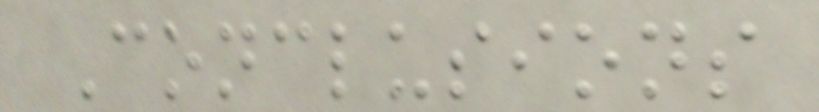Conclusions
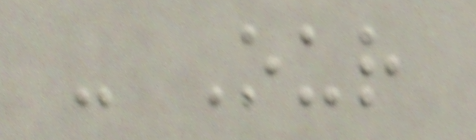- Our
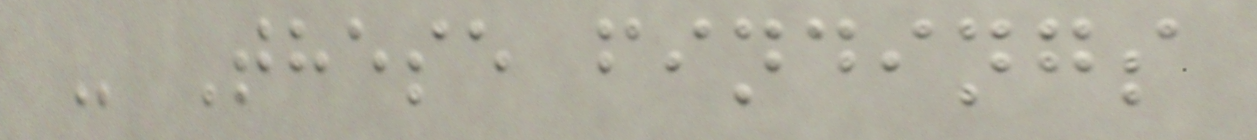- These findings
